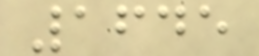1645
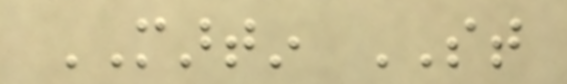MARTIN ST
